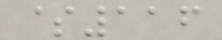$116
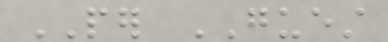PER GUEST
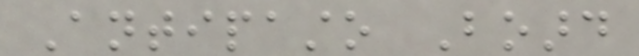Antipasto Board
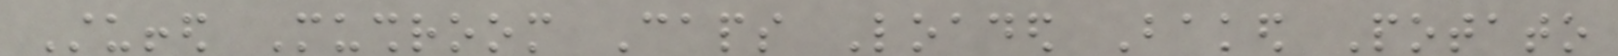Stuffed Mushroom Caps Loaded Baked Potato
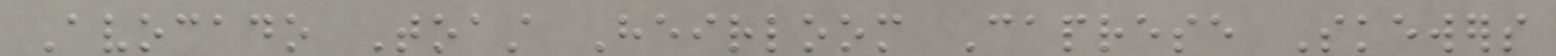Avocado Toast Heirloom Caprese Skewers
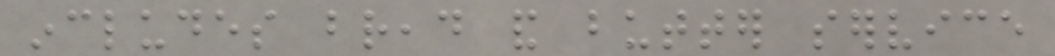includes bread and butter service
